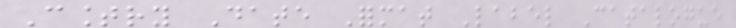Country Date Format Label Catalogue
